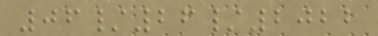06/26/2022
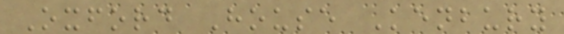Oxford House Kenbury
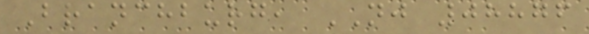Branchburg, NJ 08876
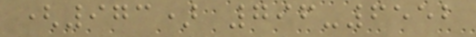(973) 796-6552
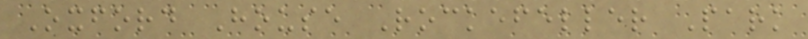Oxford House Rockefeller Park
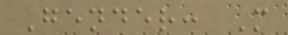Gender: M
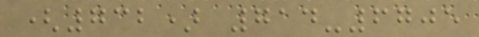(732) 714-6705
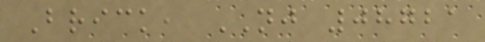Brick, NJ 08721
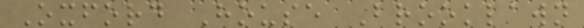Oxford House Brooklawn
